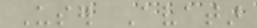User Avatar
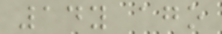14y ago
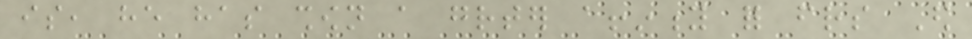is, he has shown a greater affinity for friends Ed
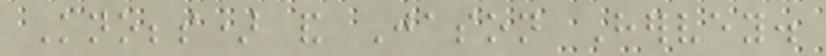Knobbs) and Jason Hervey.
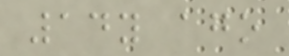14y ago
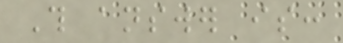This answer is:
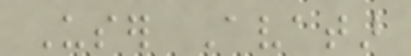User Avatar
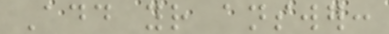Add your answer:
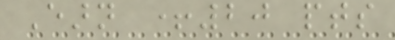Earn +20 pts
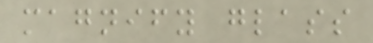magnify glass
